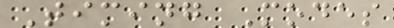Timing Modes
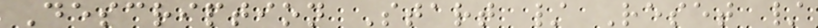Description Start / Reset /
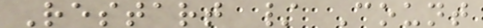Restart / Count
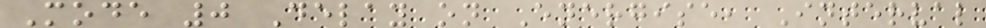Mode 0 Delay on Energise, Interval
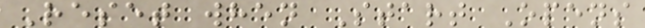Reset when Start Opens
